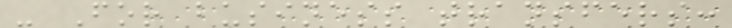- For business transfers:
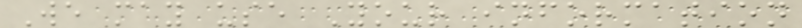We may use Your information
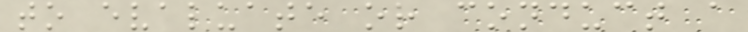to evaluate or conduct a
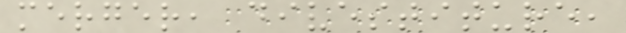merger, divestiture,
